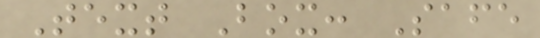Text Box: Safe
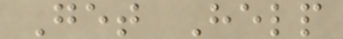Get Help
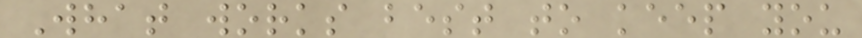What works best to keep you
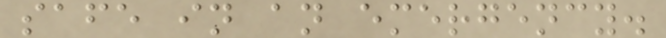safe in an emergency.
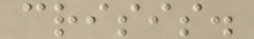crisis.
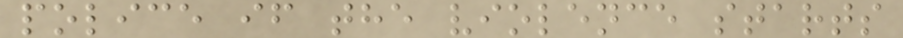police if the violence starts
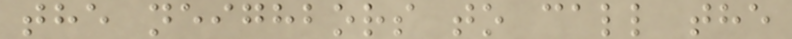the neighbors to call the
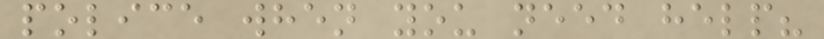police when you need help?
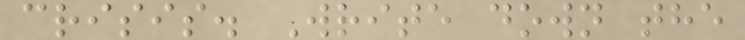crisis. Write down the
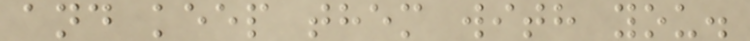and keep them with you.
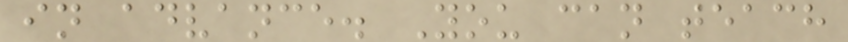in advance. You can teach
